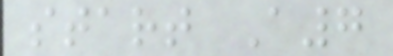start A7
